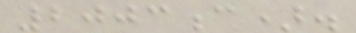2003c).
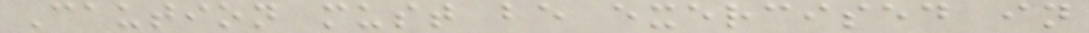Caution must be exercised in
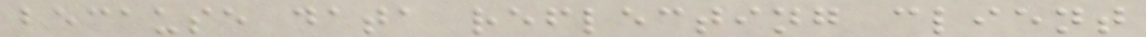because data reflecting client
